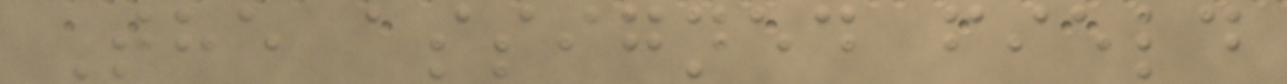The assigned field
